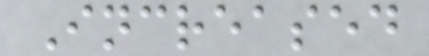Increased
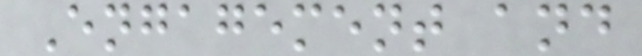Engagement and
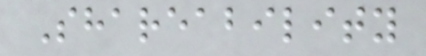Shareability
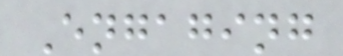Engaging
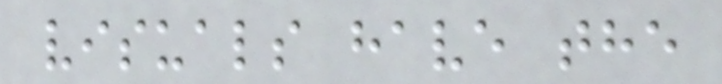visuals have the
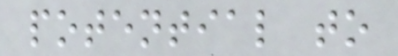potential to
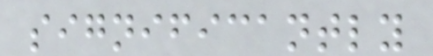significantly
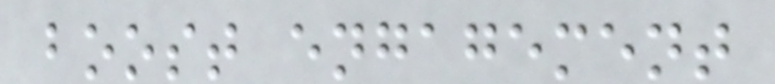boost engagement
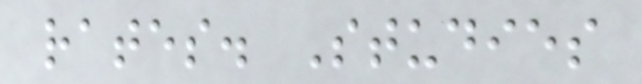rates. Studies
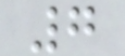7
